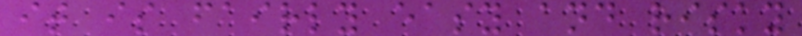it is fairly easy and risky
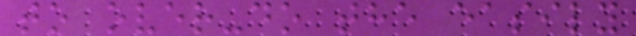to over-do the easily
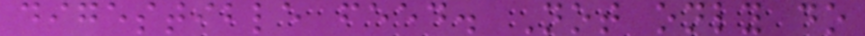digestible feed. Not only do
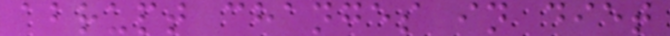abrupt changes in diet
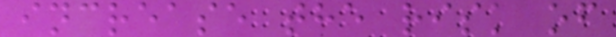increase the risk of
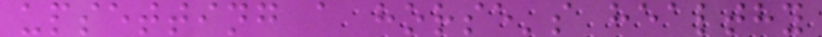upsetting a horse's healthy
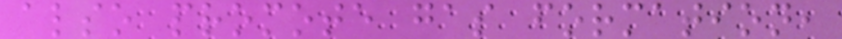also promote gas formation,
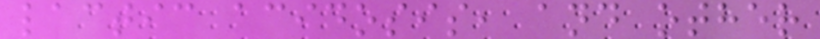lactic acidosis, and other
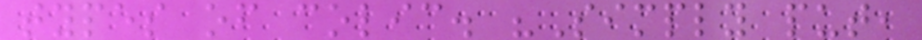types of colic. "Simply put,
